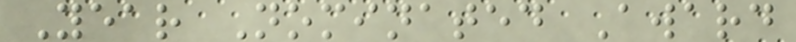Year Nominated Award
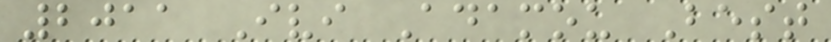2011 Ivi Adamou Best
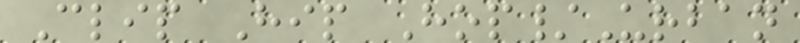Clip Hip Hop/Urban
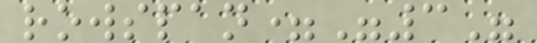rowspan="3"
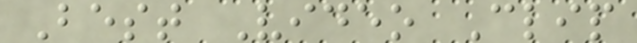Best Video Clip
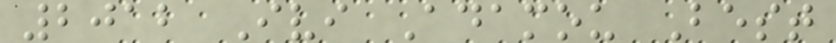2012 Ivi Adamou Best
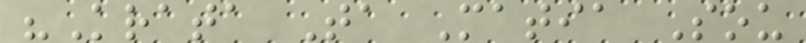"Krata Ta Matia Sou
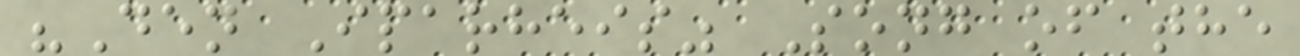"Den Iparheis" Song of the
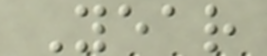Year
